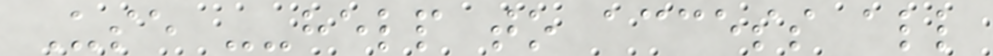Use --help to access all
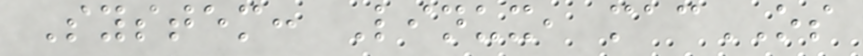System: Linux, macOS
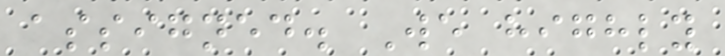assigned. We highly
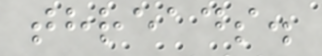threads.
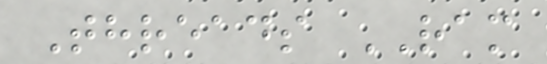Threads RAM
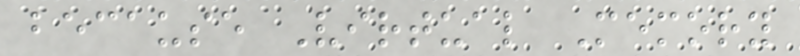because Virtual Memory
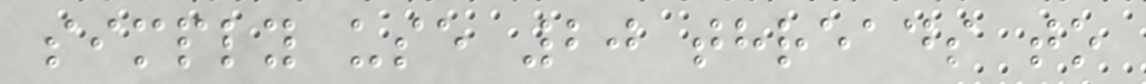simply use 20 threads to
